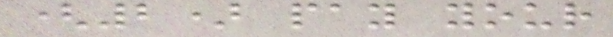(2) pay your
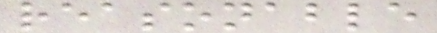reasonable
